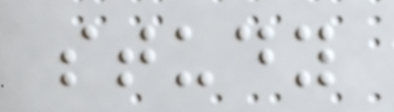study
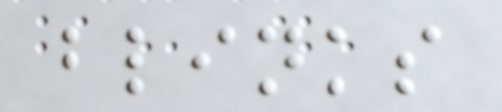blinks
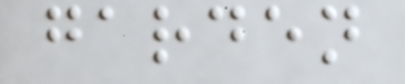garden
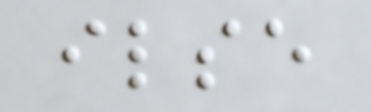ilse
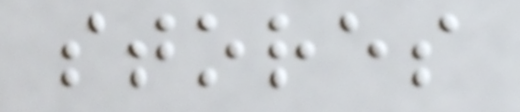stores
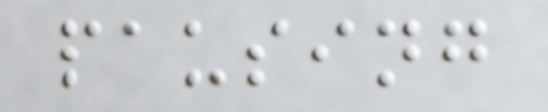pausing
